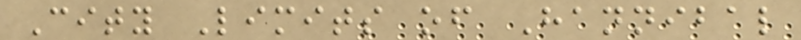City Limits of Hannibal
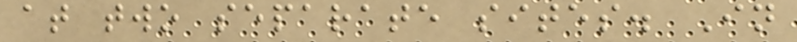at two separate sites. In
